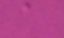a
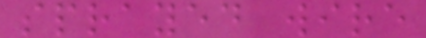sprayed wire
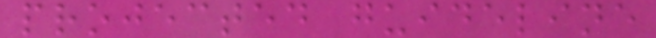projected guideline
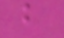b
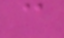c
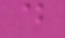d
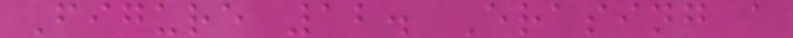Figure 12. Erasing a
